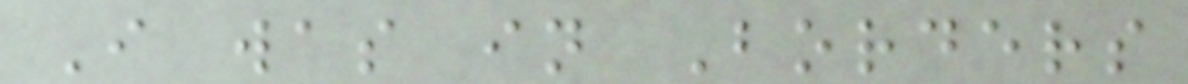I was in Borders
